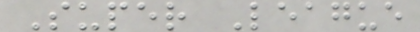Super League
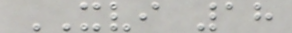XVI 18
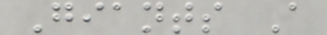Giants A
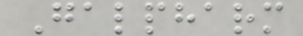Galpharm
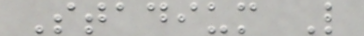Stadium L
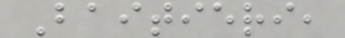Baitieri,
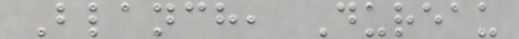Blanch, Dureau
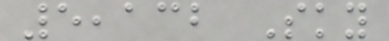5,132 Sky
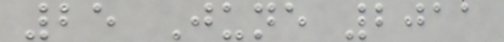25 June 2011
